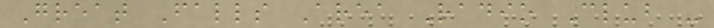Great Falls Area Radio Club -
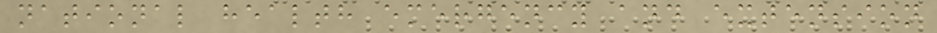national health emergency and extension
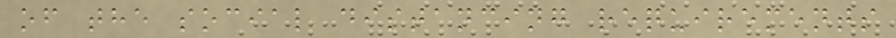of the social distancing requirements
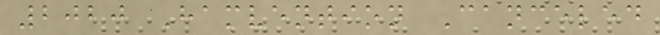2020 Hamvention Canceled
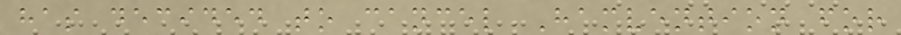has decided to cancel Hamvention for
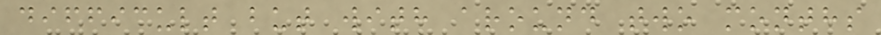difficult but with around two months
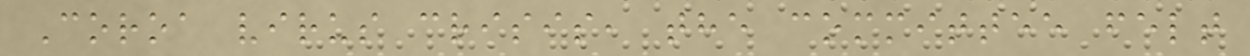Coroa virus crisis, the committee felt
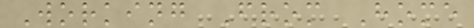Working From Home
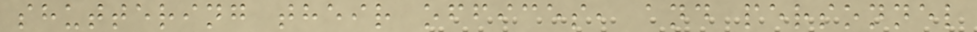shuttering their offices, and personnel
